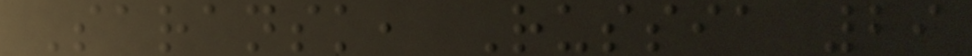Saransk, Russia 29
